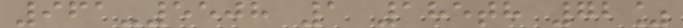961-5508 1 185th 72%
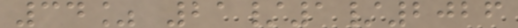34% 21/1/2026
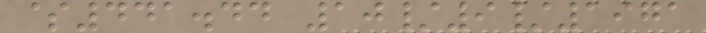$441.44 10/9/1971
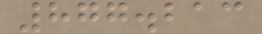877.213
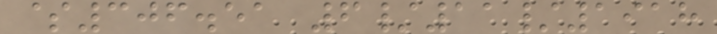$306.51 6/11/1918
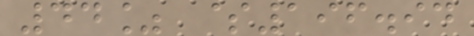44% $196.94
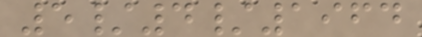5/4/1964
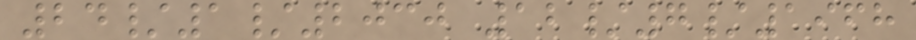24/1/2030 12/7/1968
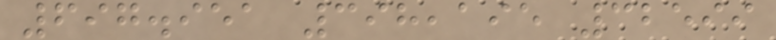697.951 398,195 32599
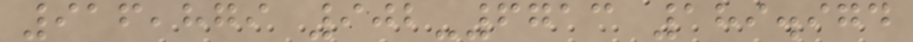916,879 902-6713 189.974
